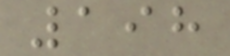198
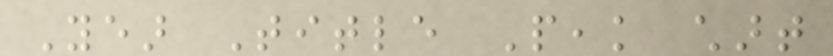Year Title Peak chart
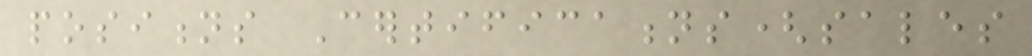positions Certifications(sales
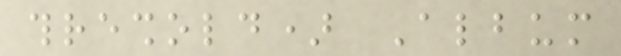threshold) Album
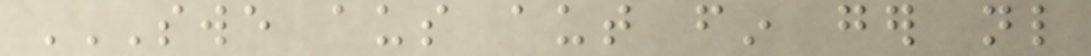SWE AUS AUT FIN GER NL
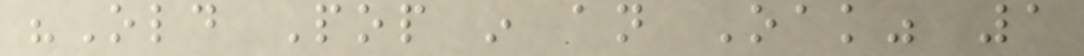"Old Pop in an Oak" 1
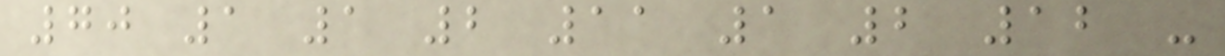70 1 1 2 11 1 2 12 -
